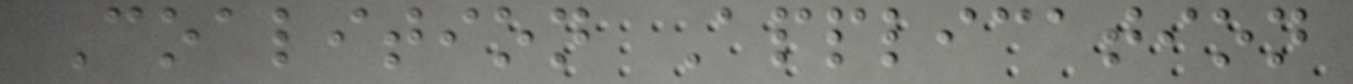Coalition Application
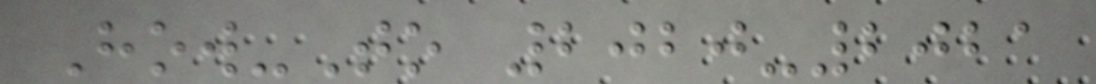How-To 2020-2021
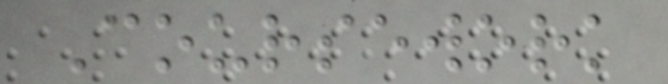Coursework
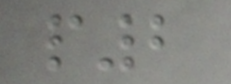p2
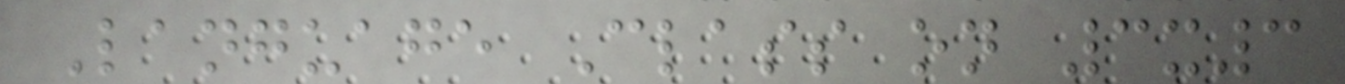Language Class on 3x3
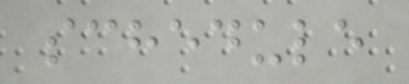schedule
